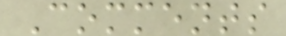Comments
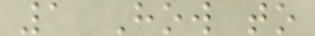1 How to
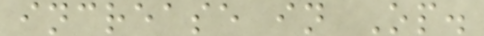increase in Op.
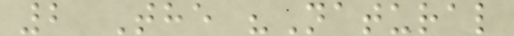2 The "Natural
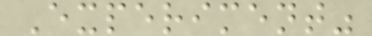Experiment"
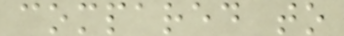compared to
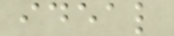ideal
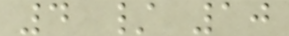4 / 10
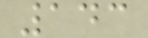143
